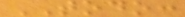TODO:
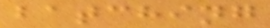batching
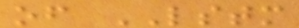of LSTM
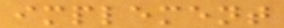implement
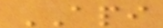API
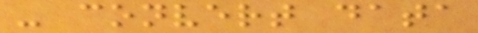- convert data
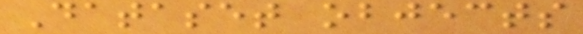Dataset objects
